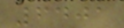6401
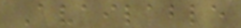Available
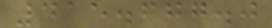415.677.0
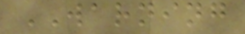WARNING
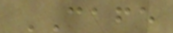CAFE
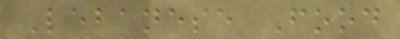Lebanese Food
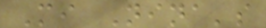Mi Nina's
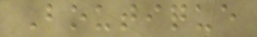Boutique
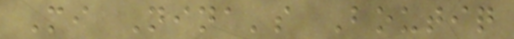Mi Nina's Boutiq
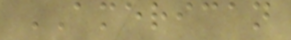AMERICAN
